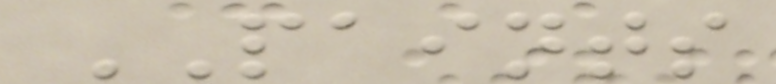PAINTS
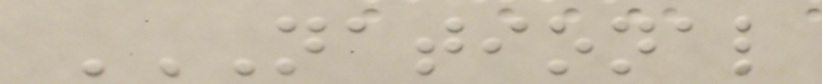NATIONAL
